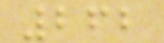262
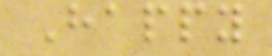Happy
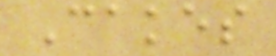Cakes
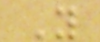Y
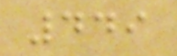449
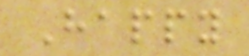Happy
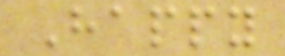Happy
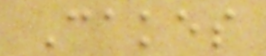Cakes
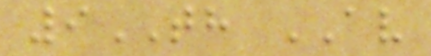9TH AV
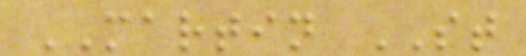MARTIN ST
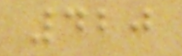420
